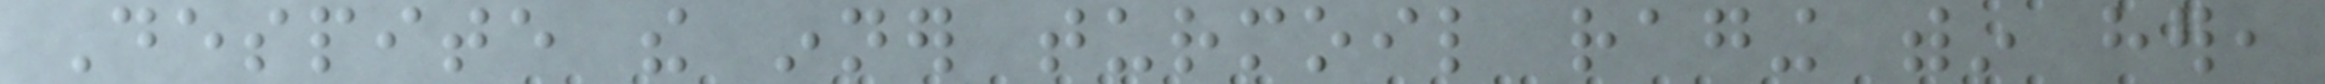Despite the inner turmoil raging within her,
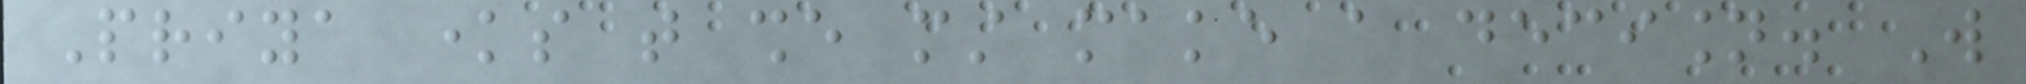Priya knows that she must make a decision. Will
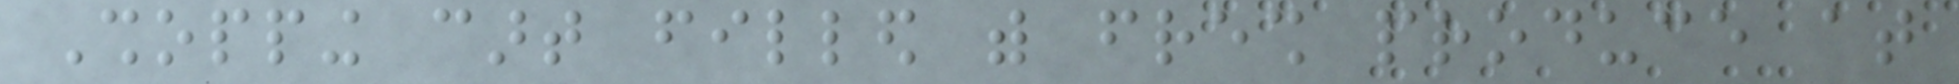Shopping cart filled with fresh produce at
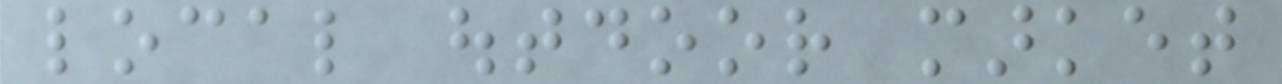local outdoor market
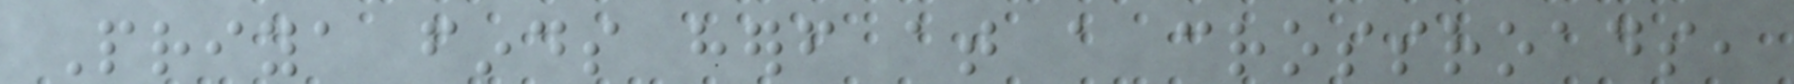Priya finds herself at a crossroads,
